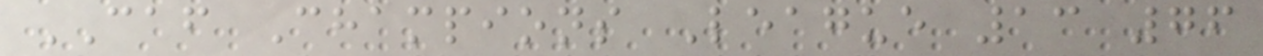CAF Champions League 13 76
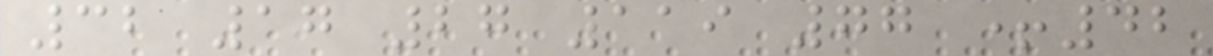32 17 27 119 77 +42
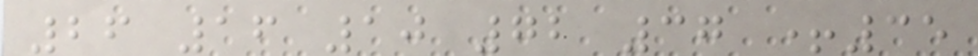26 16 10 72 37 +35
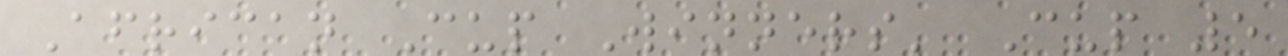African Cup Winners' Cup 5
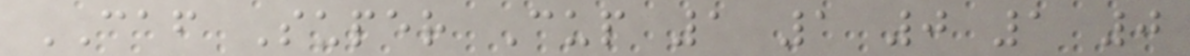CAF Super Cup 1 1 0 1 0
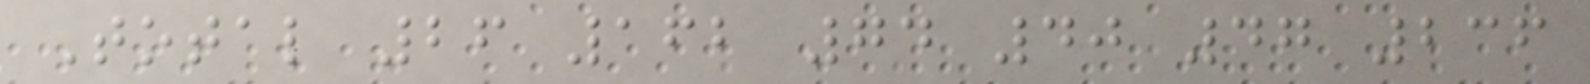Total 26 162 74 40 47 236
